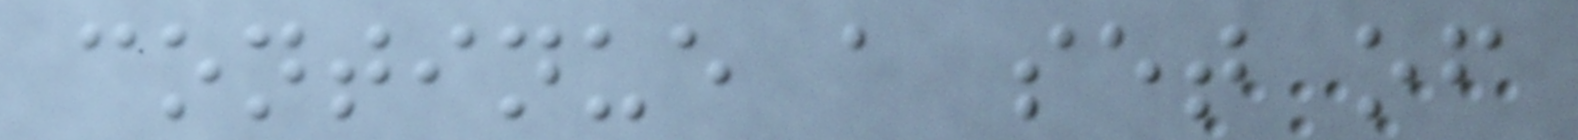continue a set of
